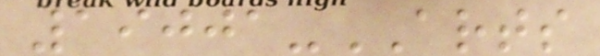19001-ARTS
